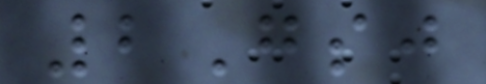2Gsj
